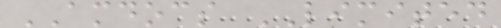AMDOCS LIMITED
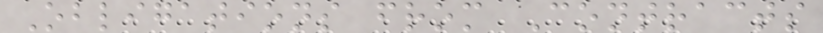Obligations from Contracts
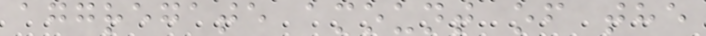aggregate amount of the
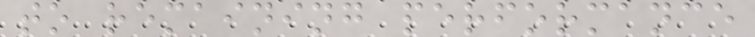to remaining performance
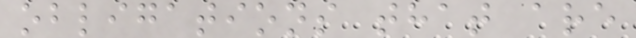obligations that are
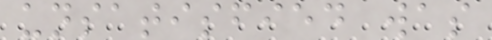unsatisfied was
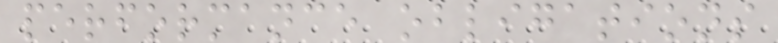performance obligations
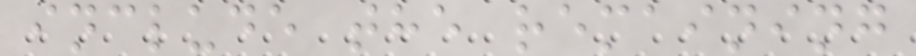include the remaining
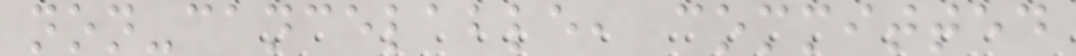non-cancelable, committed
